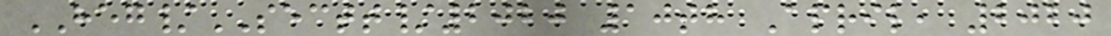HEG/SECTT/2020 10th April, 2020
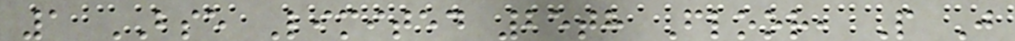1 BSE Limited 25th Floor, P J
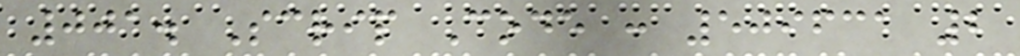001. Scrip Code : 509631 2
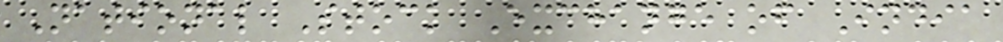National Stock Exchange of India
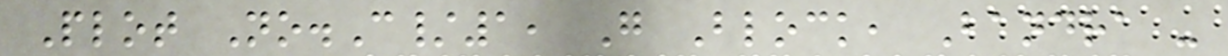Plot No.C/1, G Block, Bandra -
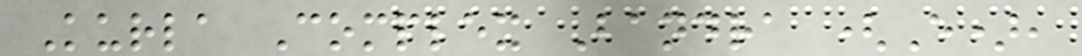Kurla Complex Bandra (E),
